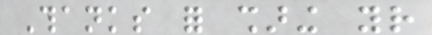Thanks for sharing your
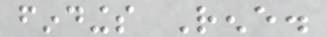findings Rene.
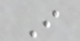I
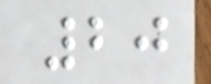20
